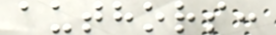authors:
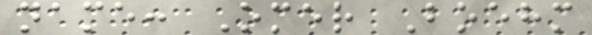name: Omer Boehm
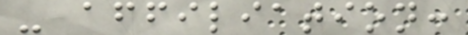- affiliation:
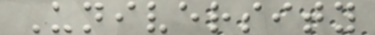University
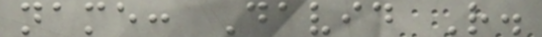name: David R.
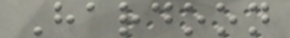Hardoon
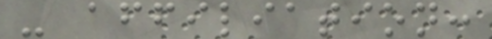- affiliation:
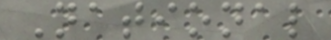National
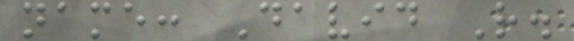name: David R.
